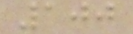100
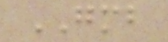GMB
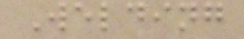Welding
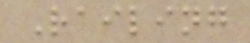Railing
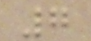7
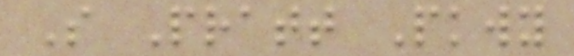S Pratt Pkwy
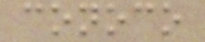conoco
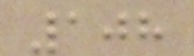108
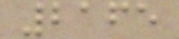2165
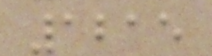1215
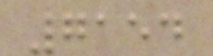7154
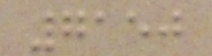7150
